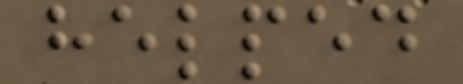helped
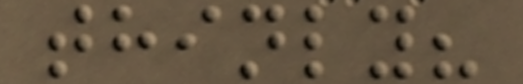thinly?
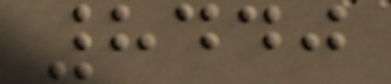8440
